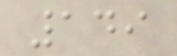149
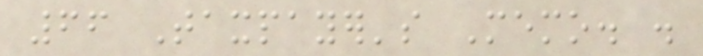66 Taxpayer's Memo. .
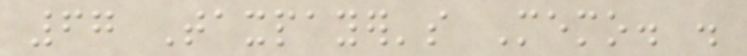67 Taxpayer's Memo. .
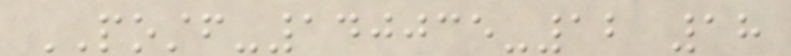POSTF-140035-12 18
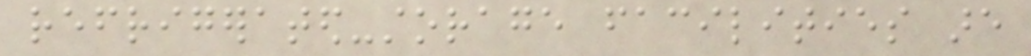refrigerated-storage facilities are
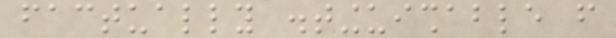factually distinguishable from
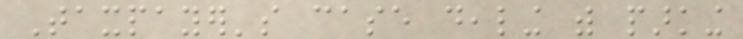Taxpayer's case dealing with parking
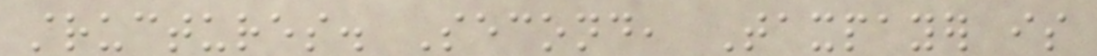structures. Second, Taxpayer is
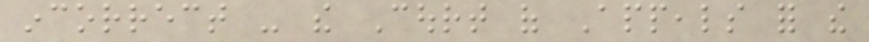incorrect - the Court of Appeals for the
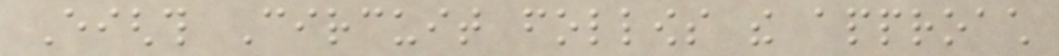Eighth Circuit follows the approach
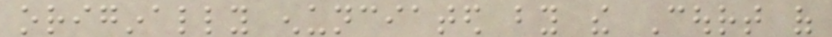originally enunciated by the Court of
